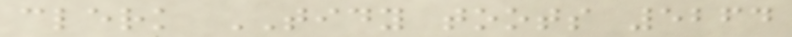clerk TIDY toots 5264
